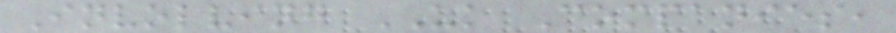Involving UK Companies,
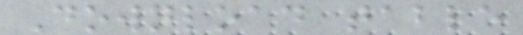Download table
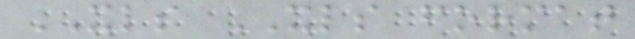XLS XLS format
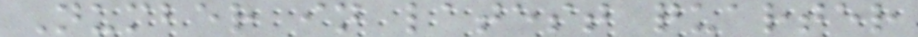Number in latest quarter
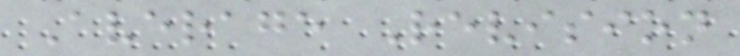Average Revision
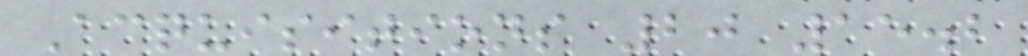Acquisitions 20 15.2
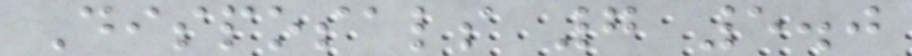Disposals 7 5.0
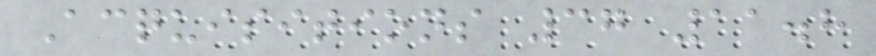Acquisitions 37 11.8
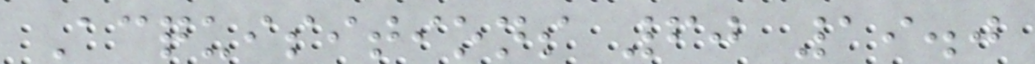Acquisitions 60 19.0
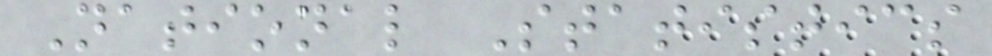National Statistics
